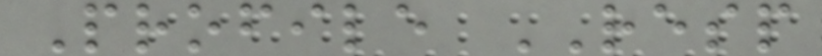Profile RESP
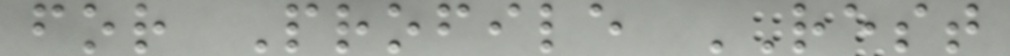for Profile REST
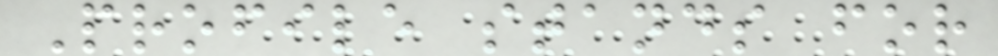Profile stands for
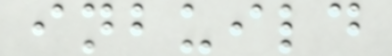inbuild
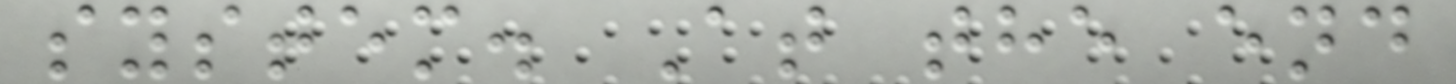system. At the end
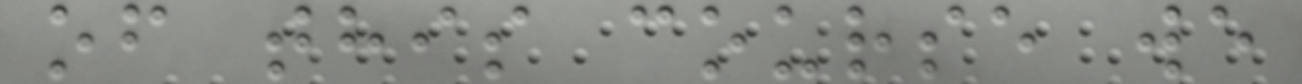of this course we
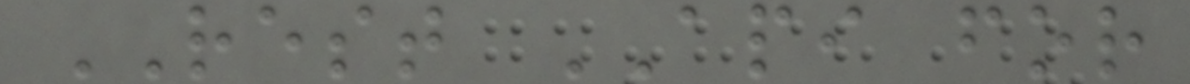REST API for
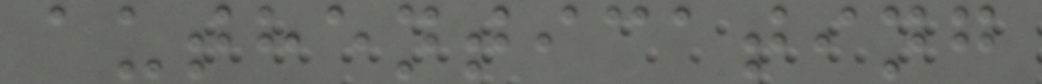authenticating
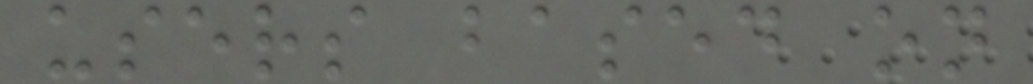users based on
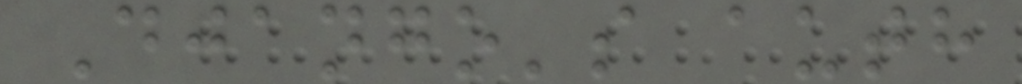Django's auth
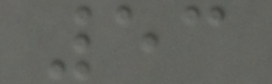53
